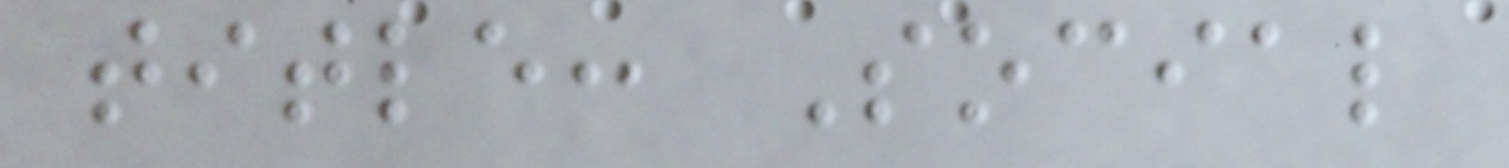title: Social
